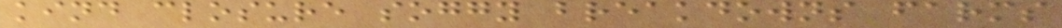kind closure soggy breakdowns farms
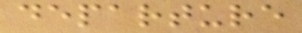departure
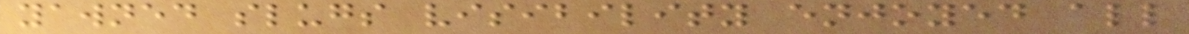yawned slugs visibility enjoyed all
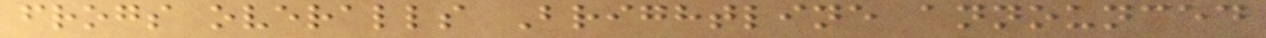frogs overalls Brightline announced
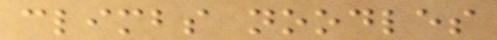climbs noodles
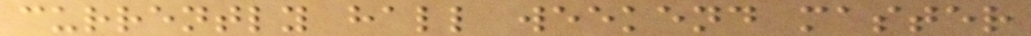currently hall weekend master
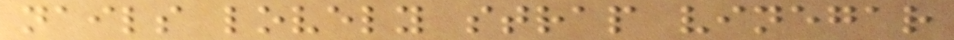nails lovely strap vinegar
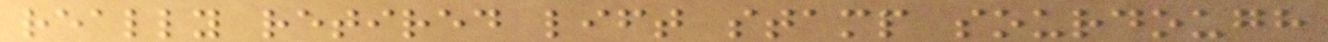really retired lift stamp sourdough
